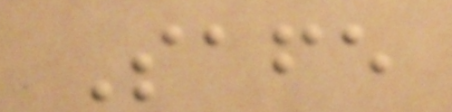Safe
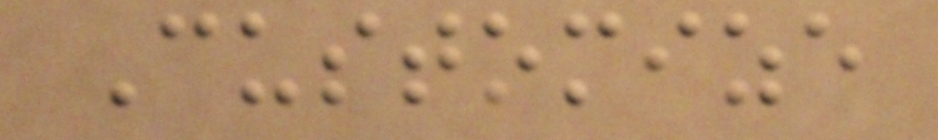Customize
